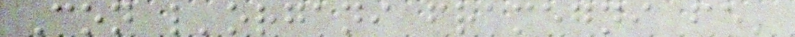Con l'organi framegni fe'
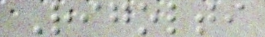Rigolti
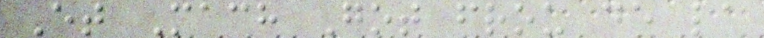Et Mach Got frou de la
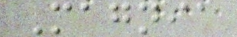Magnia
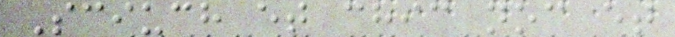Sciuch et chic noc et
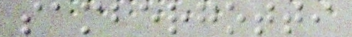sambergotti
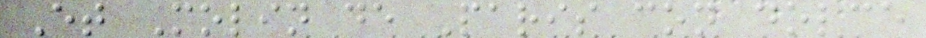Et Molin de Paris con dolce
